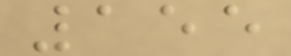155
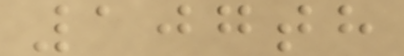107th
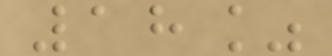18%
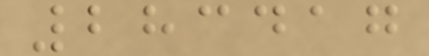283417
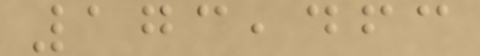173,463
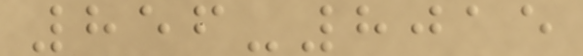856-8015
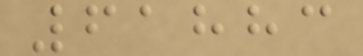61883
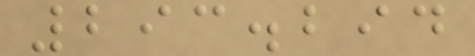293.294
